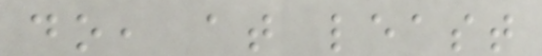do, at least
